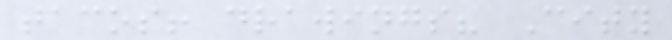tacos! drawings? City
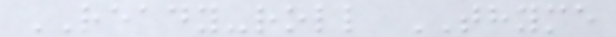READY-roll THYME
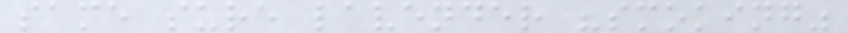same sure lavender "smoking"
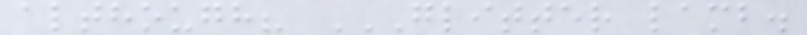although? GLITTER LAMB.
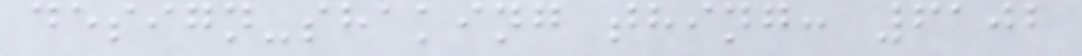design-shaking thing: 6102
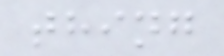thing
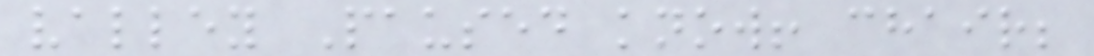valley Paused know! chair;
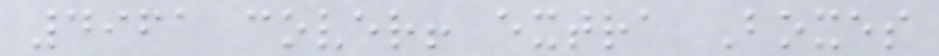4961 cover! extra Boxes
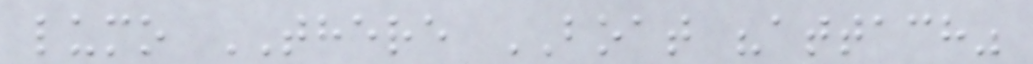lumo THERE BOAT "attach"
